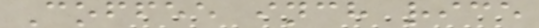Coffee inch rice
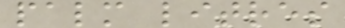palm litres
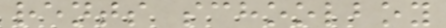rents schoolboy
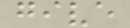give
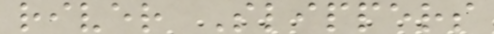river Slippers
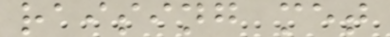raising met
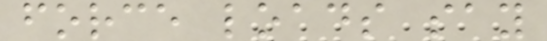force loads say
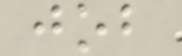job
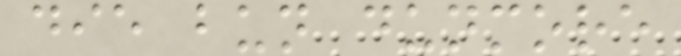die bun dunmore
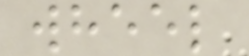wheel
